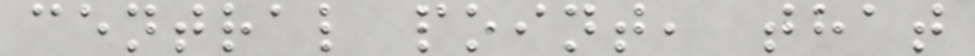central point, that
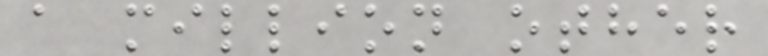a million other
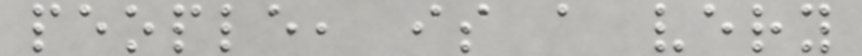people, is a very
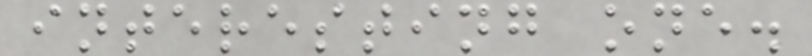interesting one.
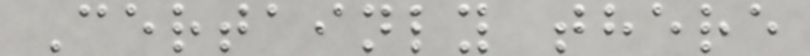Certainly there
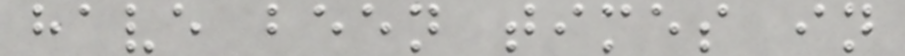have been times in
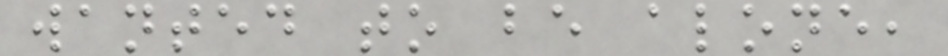wanted to be alone,
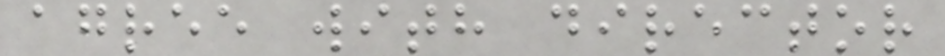agree with director
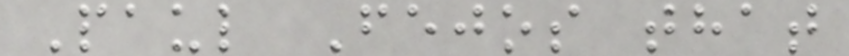Paul Fejos that
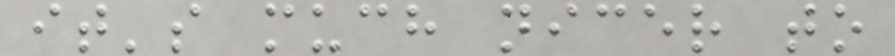it's much nicer to
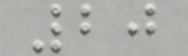20
